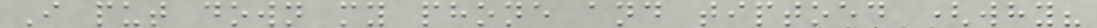I put down my phone and tiptoed (why?
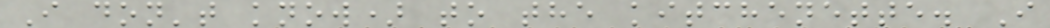I don't know) to the kitchenette. I
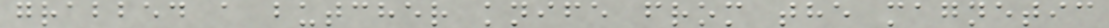grabbed a butcher knife from the magnetic
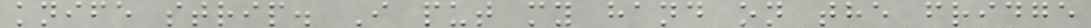knife strip. I put my hand on the fridge
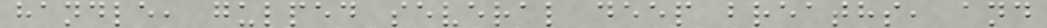handle, gulped several deep breaths, and
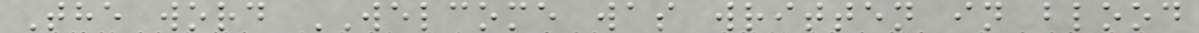The word WELCOME was written in blood
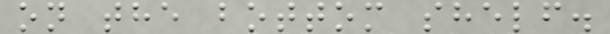on the bottom shelf.
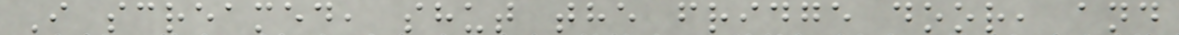I screamed, shut the fridge door, and
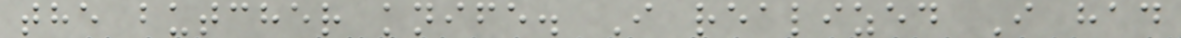the butcher knife. I realized I had
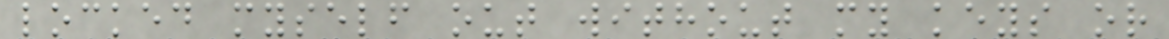locked myself out without my keys or
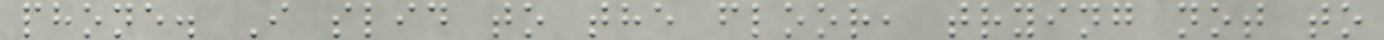phone. I slid to the floor, trying not to
